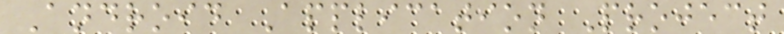Android Application Project
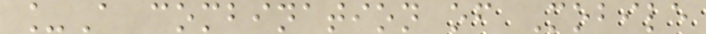_A combination of Mobile
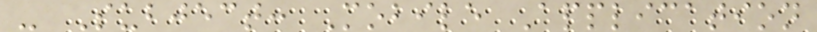- Subject: Mobile Application
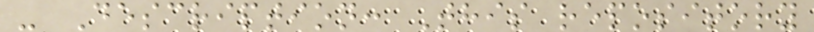- Description: This repository
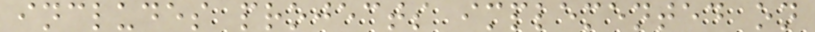includes projects implemented on
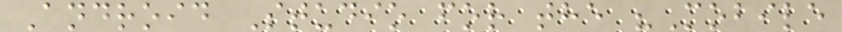Android Studio for the "Mobile
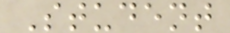Student
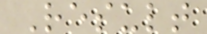Result
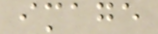image
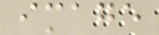image
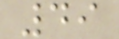49
